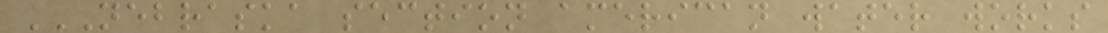NEBRASKA SECTION AMERICAN WATER WORKS
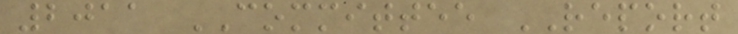2011 COMMITTEE REPORT
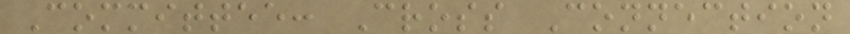Committee: Cross Connection
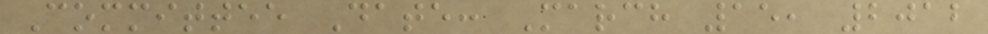Committee Date: March 15, 2012
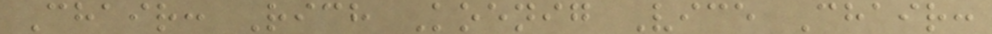Chair: Rich Koenig Vice Chair:
